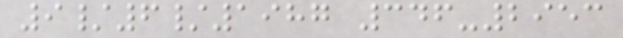9/6/1987 346-2953
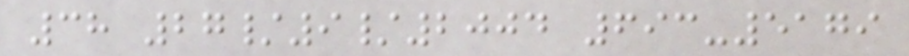38 27/9/2004 693-5179
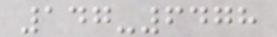147-6478
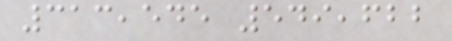313,545 549,622
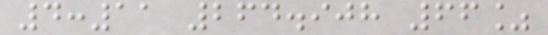4:11 264.908 66%
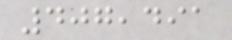407,491
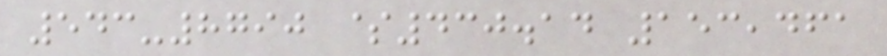543-8790 $430.14 153,461
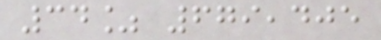34% 679,405
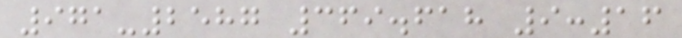971-2587 369.618 9:16
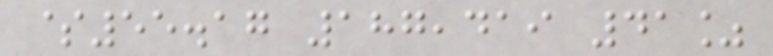$55.17 187,419 41%
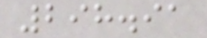298.91
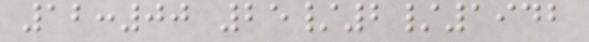12:00 25/2/1942
